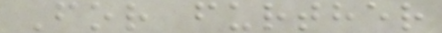For further
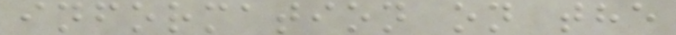information on the
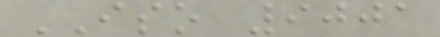ISO 9001
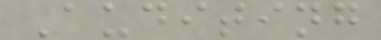Auditing
